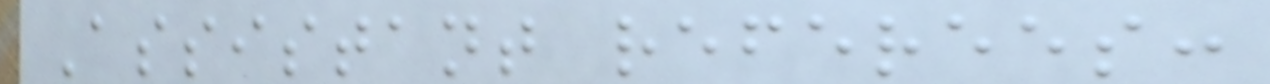Assistant referees:
